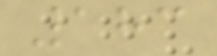183
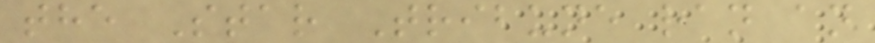the Star Tribune ran an
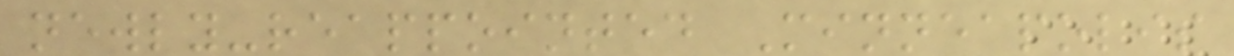newly-reappointed Minneapolis
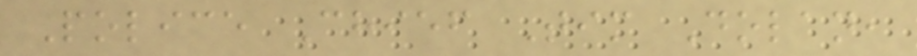Police Chief Tim Dolan,
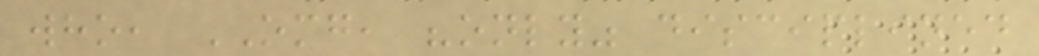who, OMG, "only" disciplined
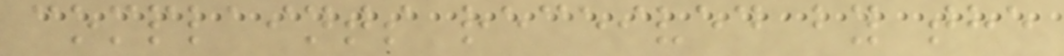complaints received by the
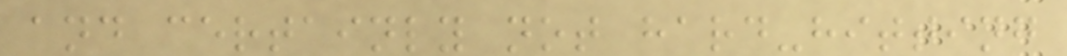and certainly not hard-hitting
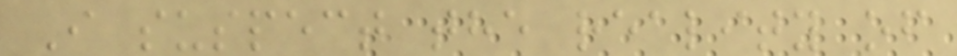I suspect the reality of
